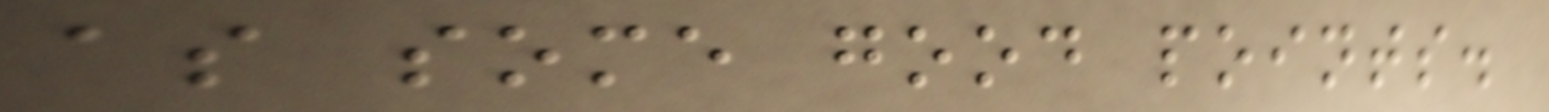as some good points.
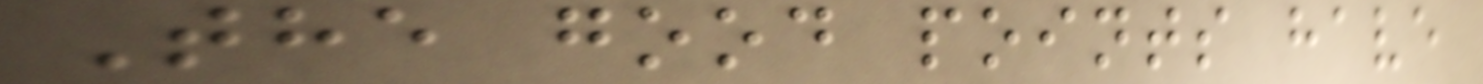The good points have
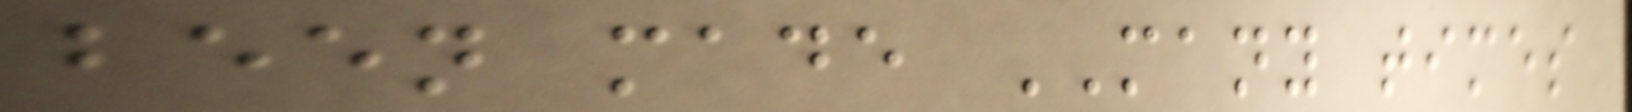been made MANY times
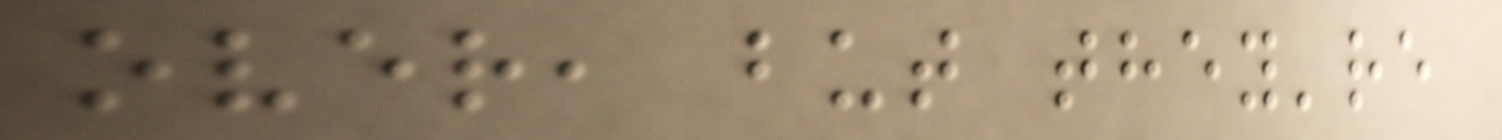over, but they're
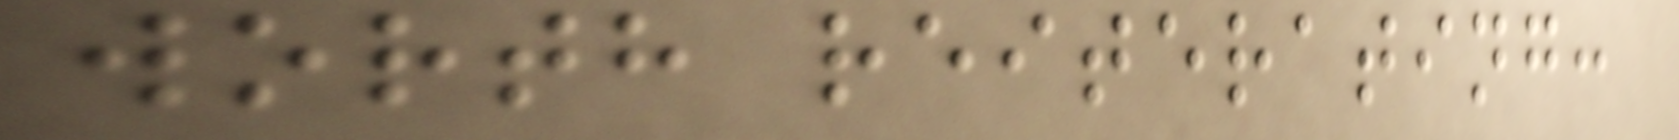worth reiterating:
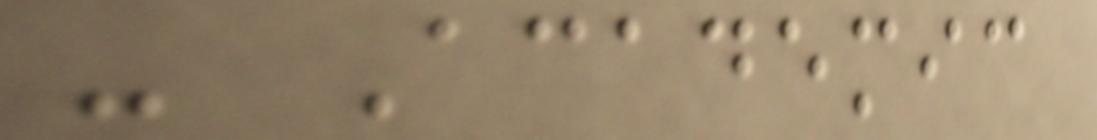- Academic
